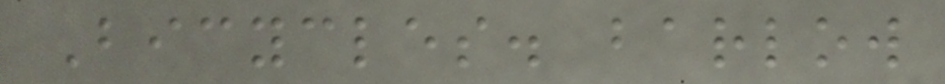Bicycles. barlow
